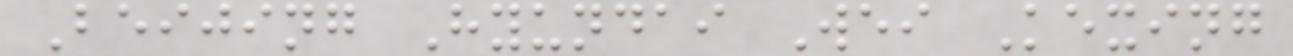Beijing Hyundai Wei Kexing
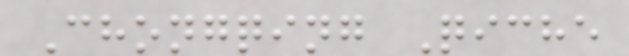Chongqing Qiche
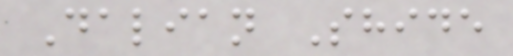Dalian Shide
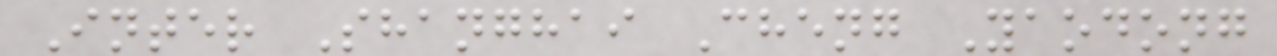Inter Shanghai Cheng Yaodong
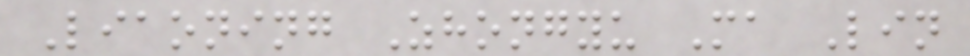Liaoning Zhongyu Ma Lin
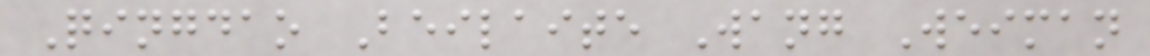Qingdao Beilaite Wang Weiman
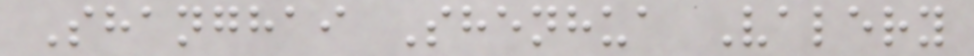Shanghai Shenhua Valery
